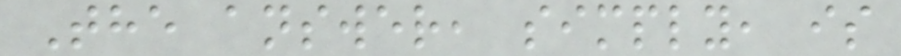The answer, simply, is
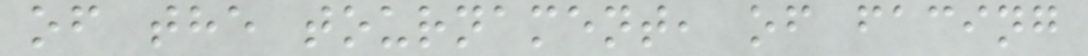of the tournament, of facing
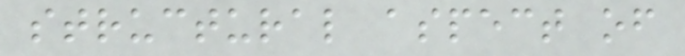structural aspect of
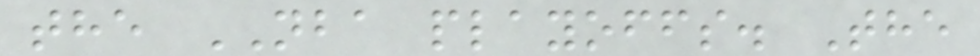the NBA playoffs. The
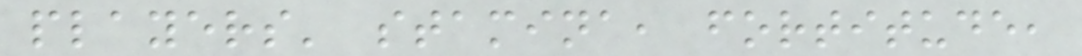players' stamina, fortitude,
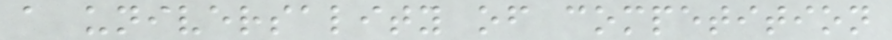a universality of competition
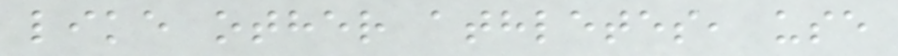like other athletes, use
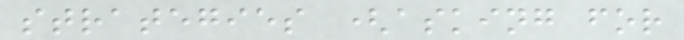strategies (asking for
